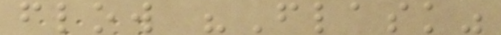flow "Flask"
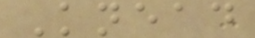Knead
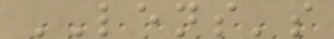LENS's
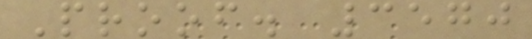Proof. 3570
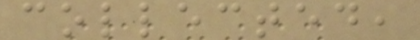collected,
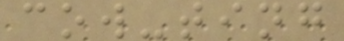cow-ting
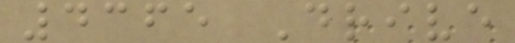4365 Drive
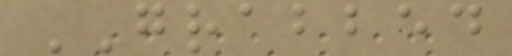GRABBED
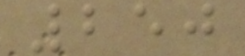250
